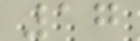17
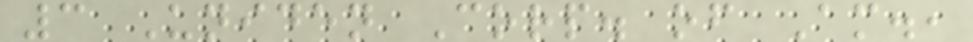3 Uniden Corp. of Am.,
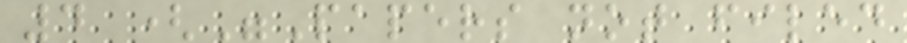4 ("Papers not filed
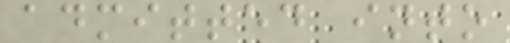admitted into
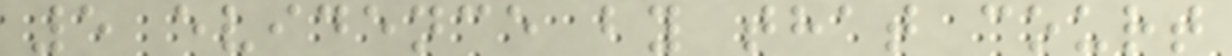5 evidence by that court
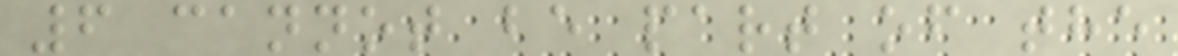6 cannot be part of the
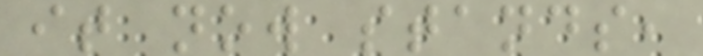it now stands,
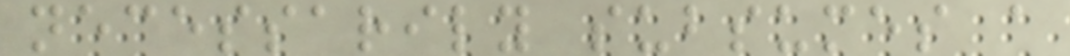necessarily subsumes a
